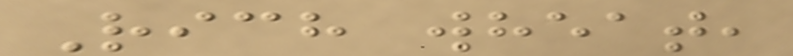Rich wheat,
